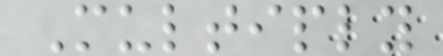Multiply
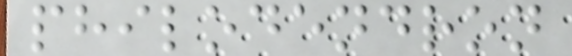philodendron
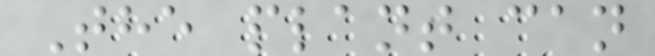The plant can
